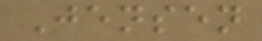Jensen
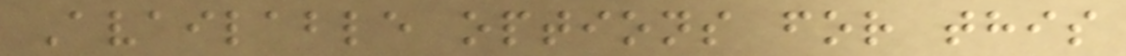Available options for this
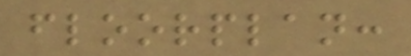floorplan:
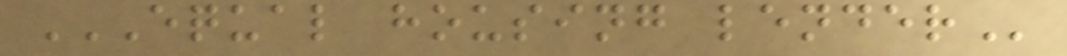EQUAL HOUSING LENDER
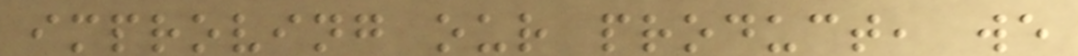improving our product, we
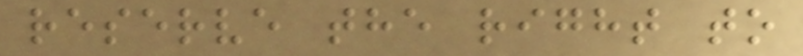reserve the right to
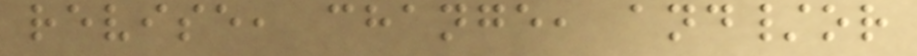revise, change, and/or
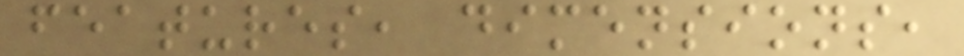features, dimensions,
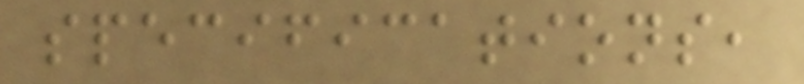specifications,
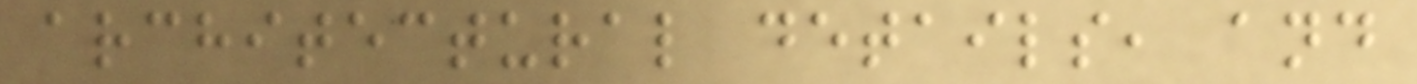architectural details, and
